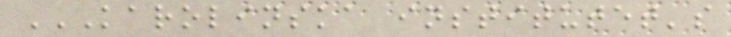KAROLINSKA INSTITUTET'S
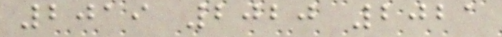2019 2020 2021
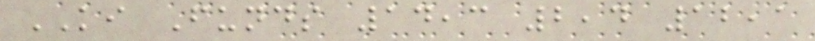KI Funds 14,3 2,4 12,1
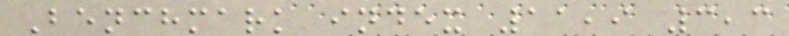Benchmark index 11,9 3,3
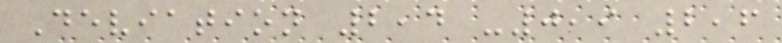Deviation 2,4 -0,9 2,6
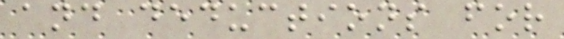and deductions for
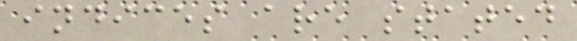indices are stated
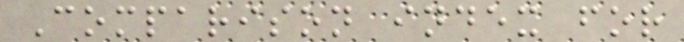Comparison index for
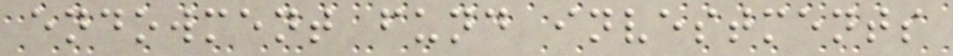endowment fund investments
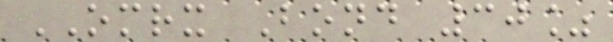OMRX Bond 30%
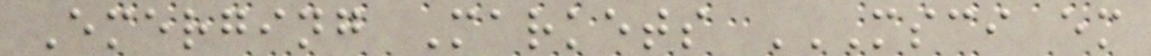Emerging Markets MSCI EM
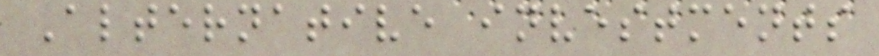Alternative investments
